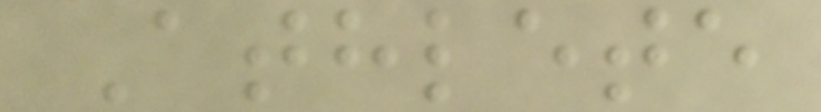Athlete
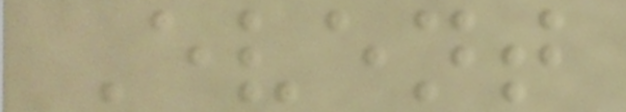Event
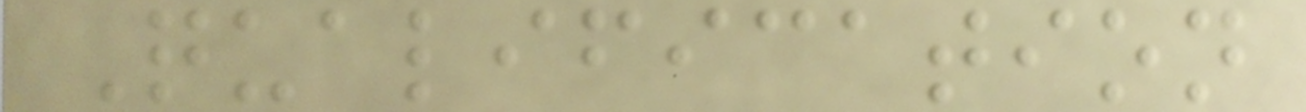Qualification
